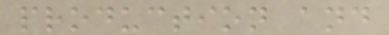production and
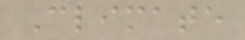Climate
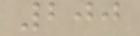200
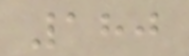180
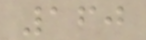160
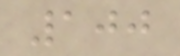100
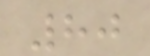80
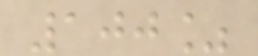100%
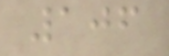106
